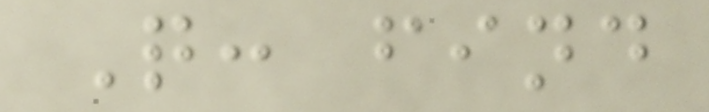Q: find
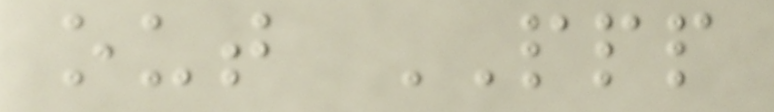out PPP
